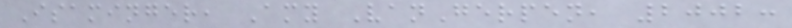Isaminger, Amy VanGerpen, 2002:
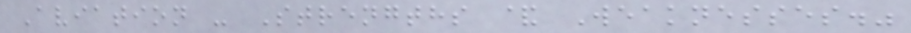Aviation - Strengths & Weaknesses."
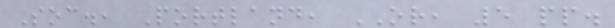Soc., Portland, OR, 5 pp.
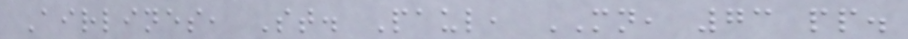Airlines, St. Paul, MN, 73 pp.
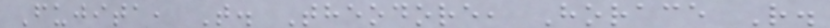Fujita, T. Theodore, Horace R.
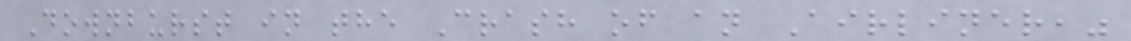Downburst in the Crash of an Airliner,"
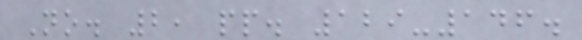No. 2, pp. 129-146.
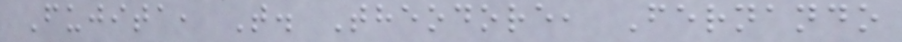Fujita, T. Theodore, Fernando
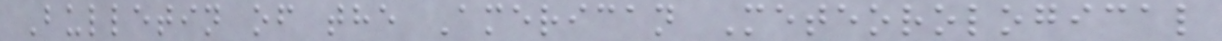Bulletin of the American Meteorological
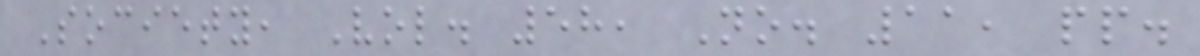Society, Vol. 58, No. 11, pp.
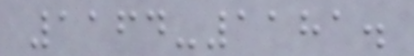1164-1181.
